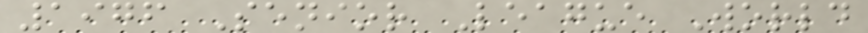1976 Senior League World
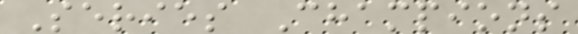Series Champions
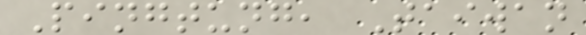Pingtung, Taiwan
